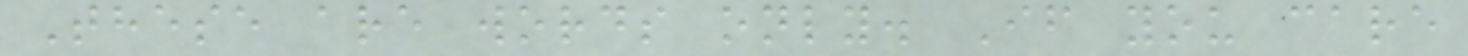These are words only. If you care
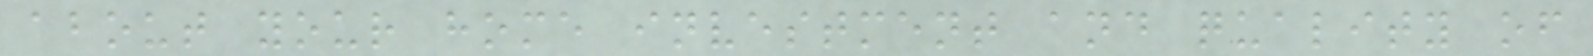about your home investment and quality of
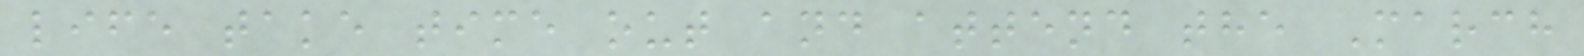life take time out and attend the March
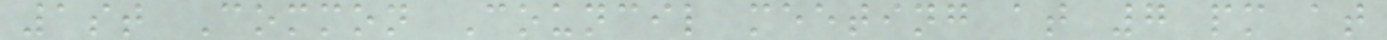1st Common Council meeting at 7 pm at
